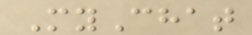MyChat
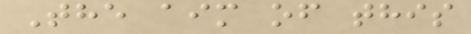The aim of this
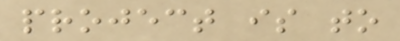project is to
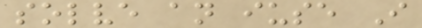solve an iuse I
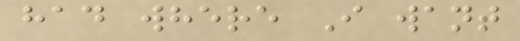had where I want
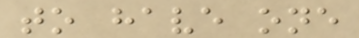to have one
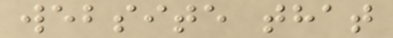website that
